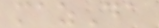mazDa
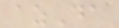azDa
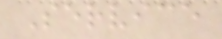Service
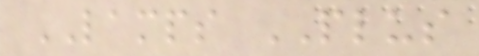LAMPS PLUS
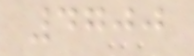4700
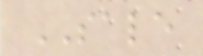SALE
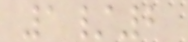1/2
